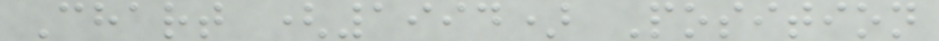Chart (1994) Position
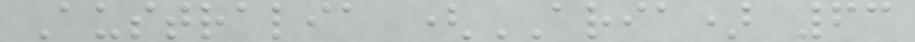Australia (ARIA) 63
